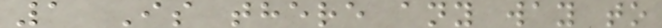1 Is there any way to
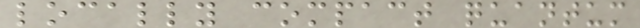locally compact quantum
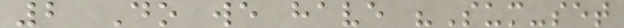2 Do we have "Sum-set
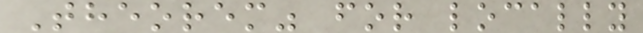Theorem" for locally
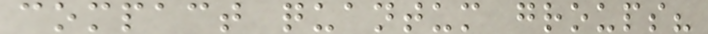compact quantum groups?
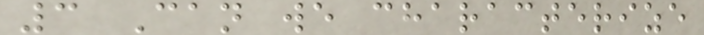3 Can we characterize
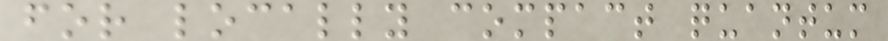for locally compact quantum
